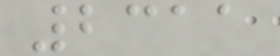2311
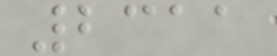2311
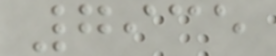7935
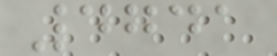4741
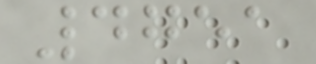4751
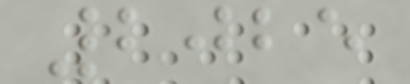2025
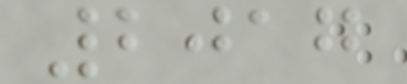2017
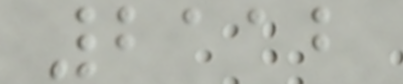2112
